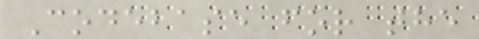Codebase for the
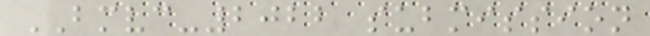BMVC-2022 submission
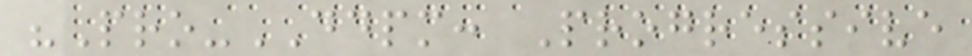"Pro-DDPM: Progressive
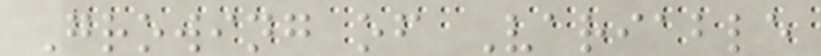Growing of Variable
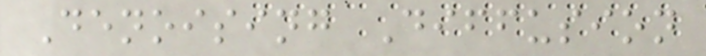Denoising Diffusion
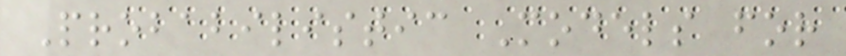Probabilistic Models for
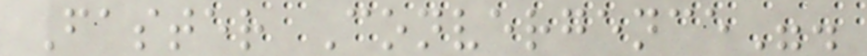Faster Convergence".
